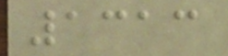1313
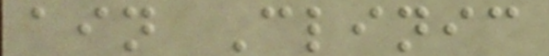ain Clinic
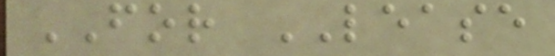FOR LEASE
